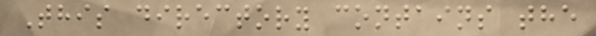This directory contains the
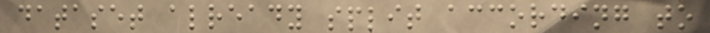dataset already split according to
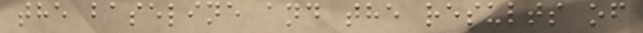the baseline and the results of
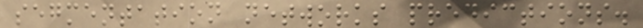segmentation networks predictions.
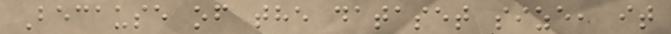Because of the dataset size, it
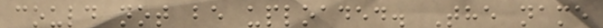could not be uploaded. The name
